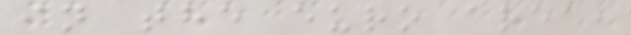in the euro area,
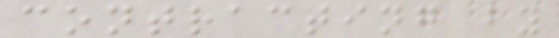contracting by
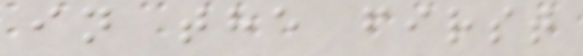in the first
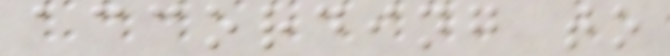according to
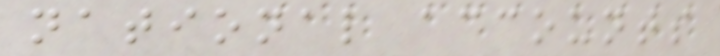national accounts
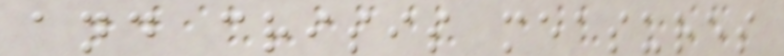and crisis measures
